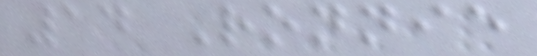14 Ronnie
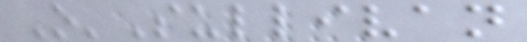O'Sullivan
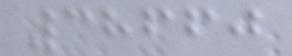38660
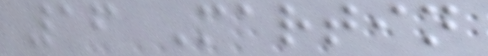16 Martin
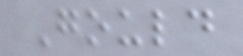Gould
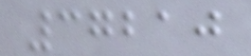37210
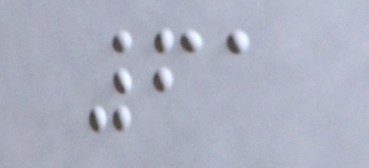61
